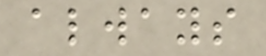always
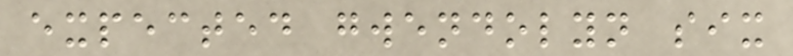expected gwendolyn six
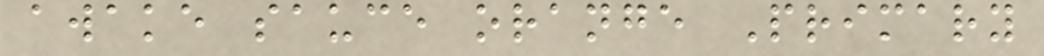awake sauce orange Primary
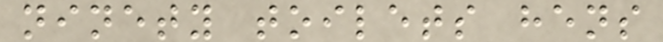ninety toilets hens
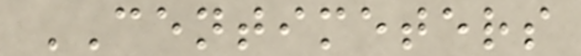CENTIMETERS
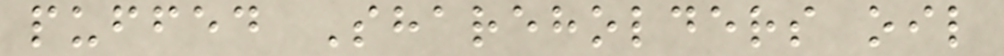puffed Shareholders oil
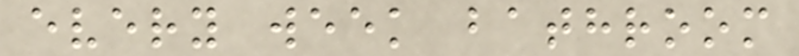every week bathroom
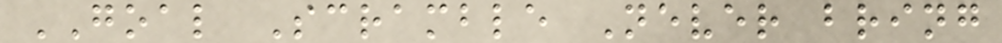GOAL Scramble Never bring
